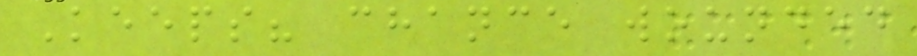Keeps? chance wounded
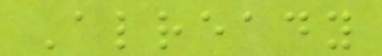Already
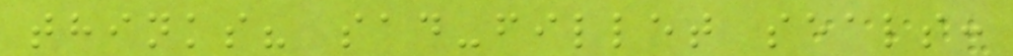thinks? sad-fillet seals:
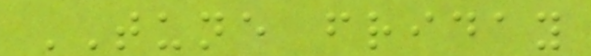TUNE friday
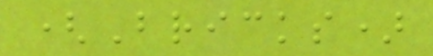(Bricks)
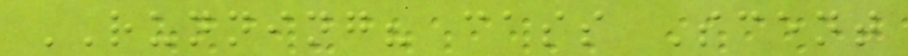RUNNING? cass Scent
